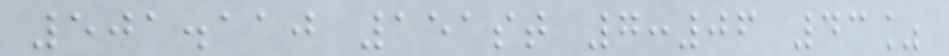501.110 151st 7:06 43%
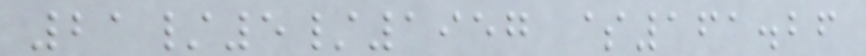21/5/1957 $161.26
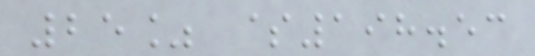25% $198.53
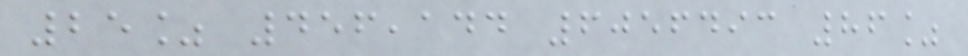25% 456,144 6056493 86%
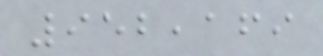952,169
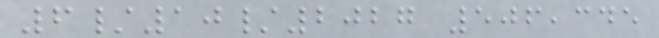6/10/2027 506,345
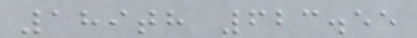189th 623.55
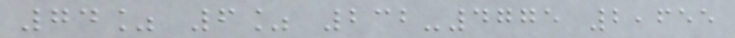74% 6% 232-4775 2,655
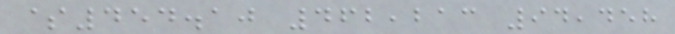$454.10 462,213 94,458
